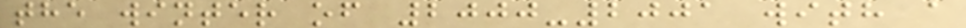the winter of 2000-2001 with a
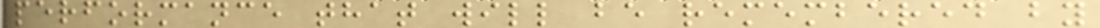performance that will be remembered by
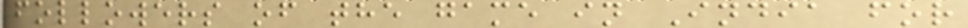followers of the game in India for
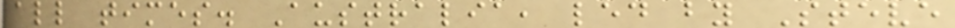all times. Australia, led by Steve
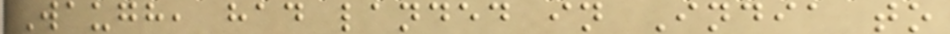Waugh, had landed in India to
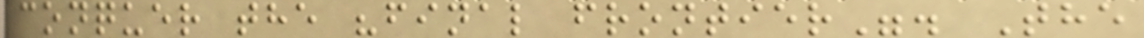conquer the "final frontier". The
